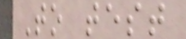To test
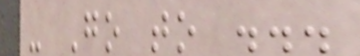- Go to ...
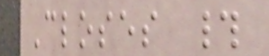Closes #
